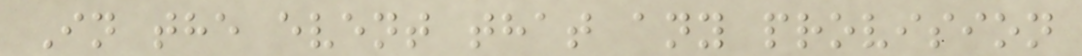In the event that any provision
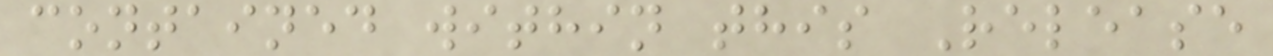contained within this Release
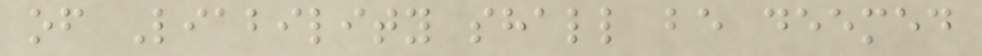of Liability shall be deemed
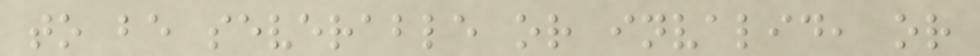to be severable or invalid, or
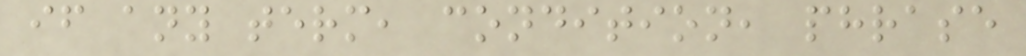if any term, condition, phrase
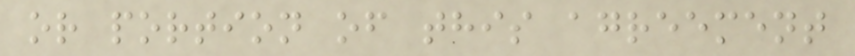or portion of this agreement
